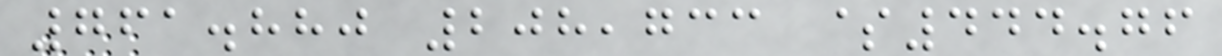761.880 208,733 $444.76
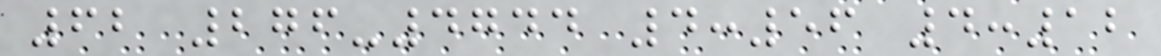62 276-4744 4:56 4:12
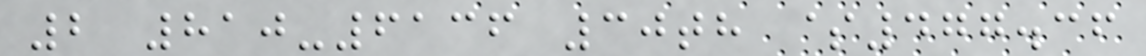2 810-6136 30th $477.36
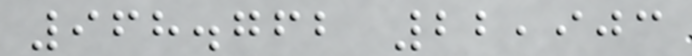968.762 22,903
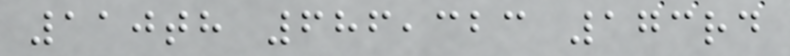110th 686,323 173rd
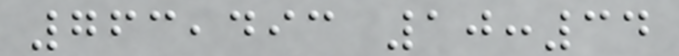763,493 10:34
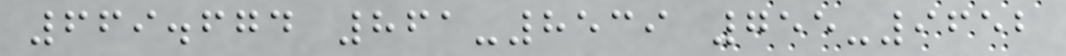669.674 861-8539 755-9652
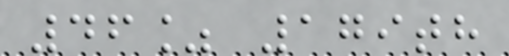46% 179th
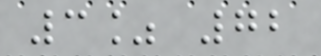3% 72
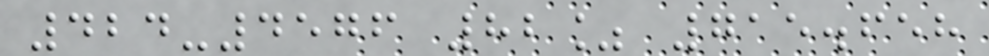424-4576 82% 715.658
